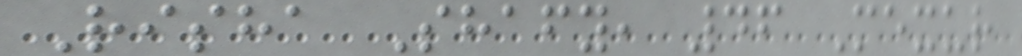Risha Shafy, 46 Mexur
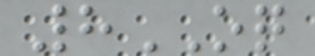8OQ
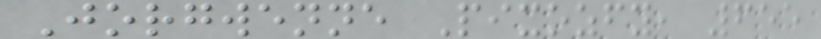Jorgwenne Pixozfy, 655
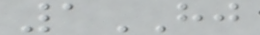1HJ
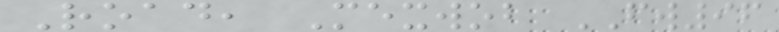Road, Mexwob FW96
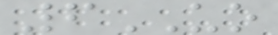6UO
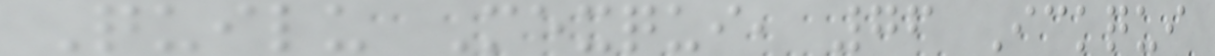Quilu Mexqui, 76 Ickqui
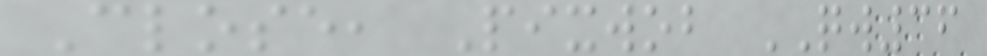Close, Pixwob QW36
